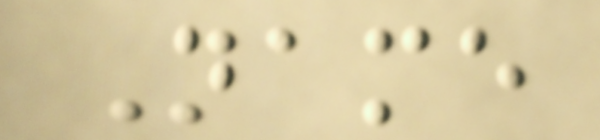Name
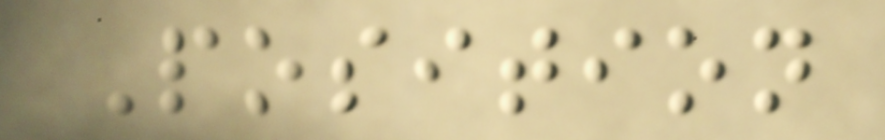Position
